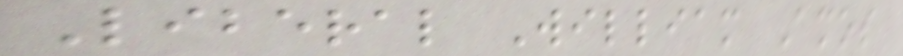Liberal William Amos
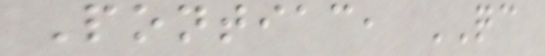Pontiac, QC
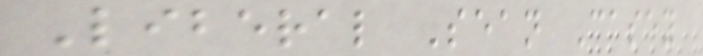Liberal Sean Casey
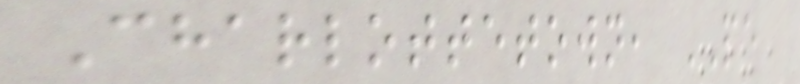Charlottetown, PE
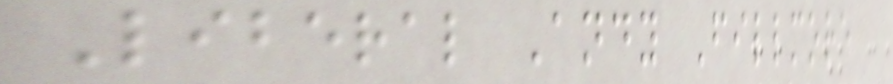Liberal Andy Fillmore
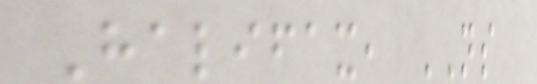Halifax, NS
